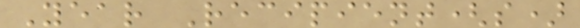Year Recipient(s)
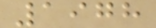1978
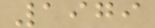1979
